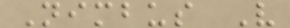Nimbus V
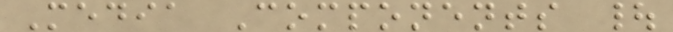Media Components |
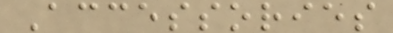Accessories
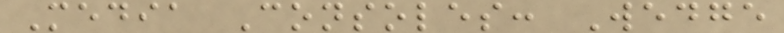Media Consoles: Wedge
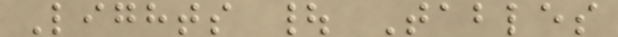Lights | Tables
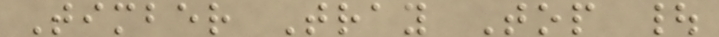Timber Tray Top |
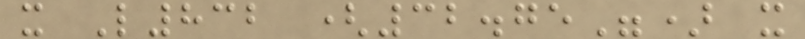x L832 (32.75") x
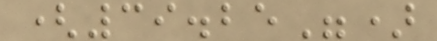(39.25")
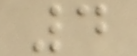4
